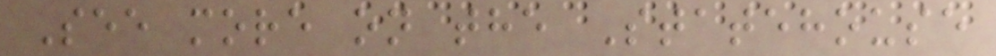See more on the Statehouse
